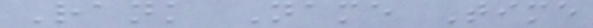Rank Name Time
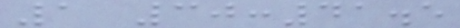1 30:41.5
